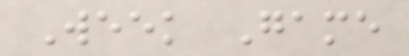Week Game
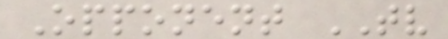Opponent TV
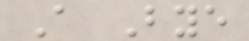A Bye
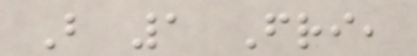B 1 Fri,
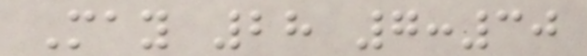May 28 7:30
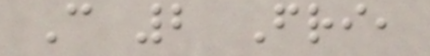C 2 Fri,
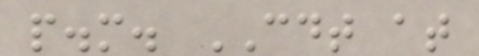p.m. CDT at
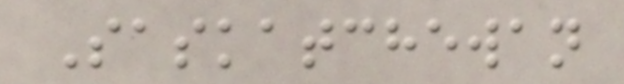Saskatchewan
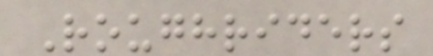Roughriders
